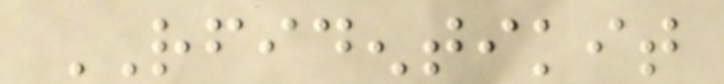RFIDENTIKIT
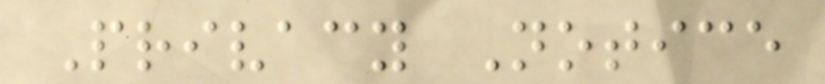Privacy Notice
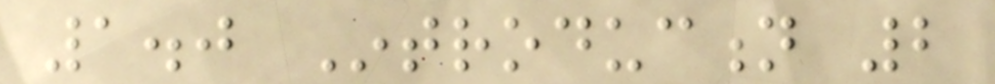1.0 Introduction 2
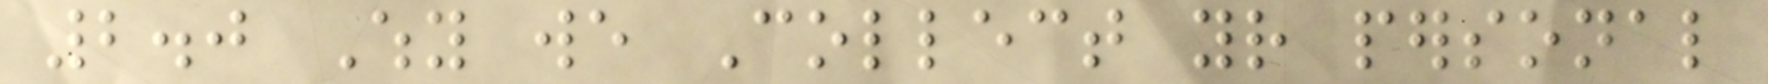2.0 Why we Collect your personal
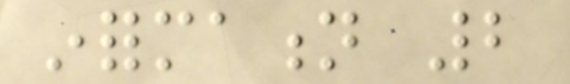information 2
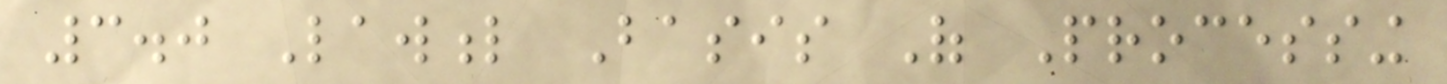3.0 Lawful Basis Of Processing
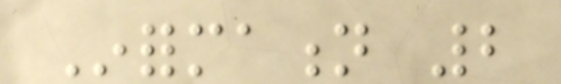Information 2
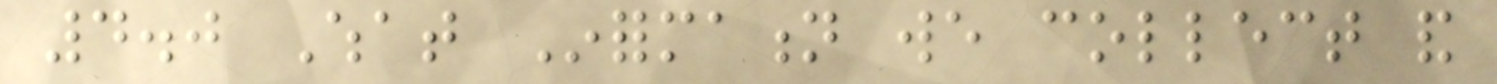4.0 What Information we collect and
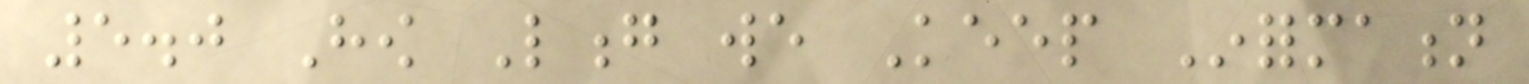5.0 How Long we Keep Information
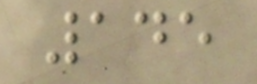145
